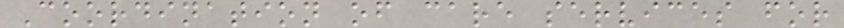Coordination of care services for
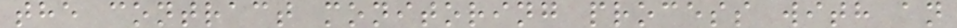the contract monitoring process with an
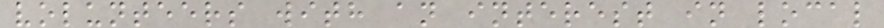volunteers with an interest in local
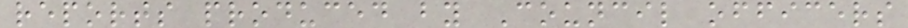reports produced by Council officers
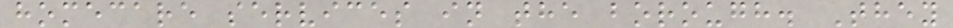homecare services in the borough. They
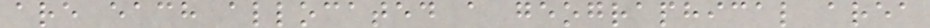are each allocated a geographical area
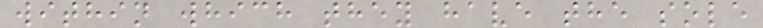within which they have the sole
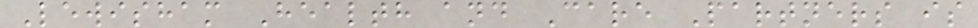Lewisham Health and Care Partners is
